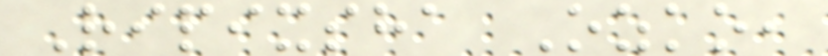Ripixsha Ozko,
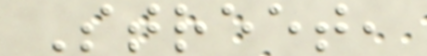Street,
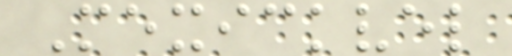Mexickvel
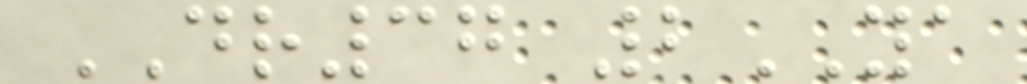DR37 2YA
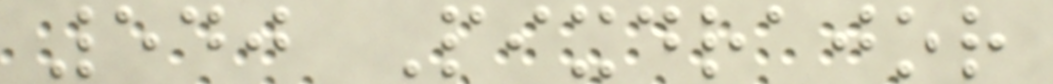540 Pixdrajor
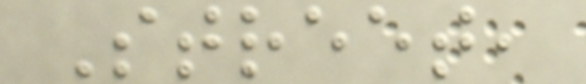Street,
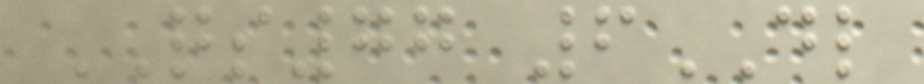QS77 6DL
